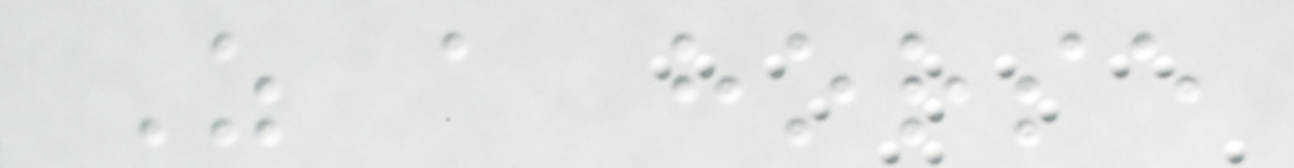As a horse
